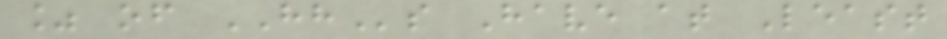% of HHs Have at Least
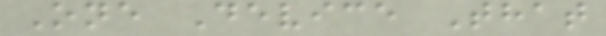One Device That
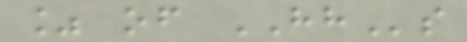% of HHs
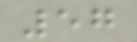57
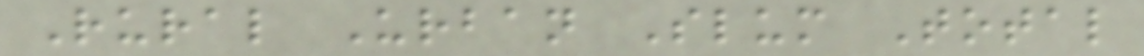Rural Urban Slum Total
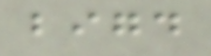bigd
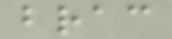brac
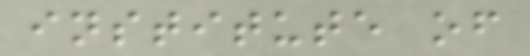institute of
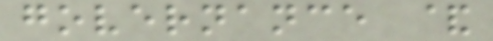governance &
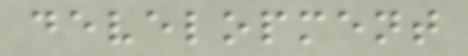development
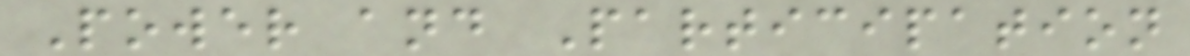Power and Participation
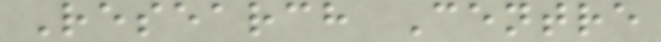Research Centre
